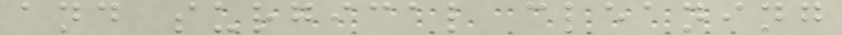and surgical cleaning
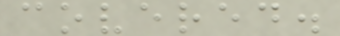covered.
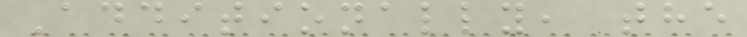Additionally, the
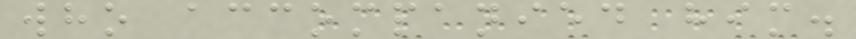who accompanied him.
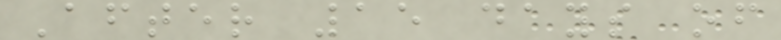After 15 days of
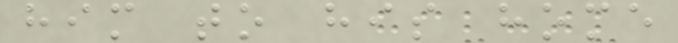him to his home
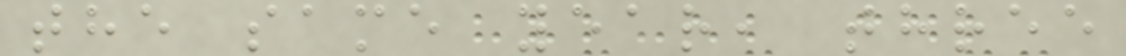the same year, three
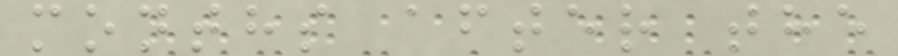months after the
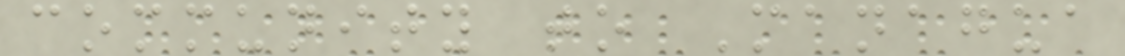community to Managua
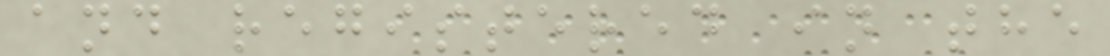and registered in the
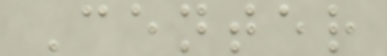Center
